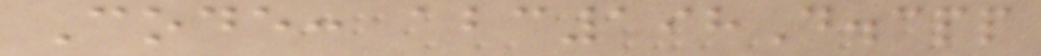Code: abc198D.cpp
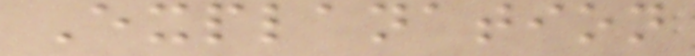Explanation
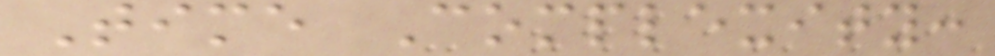Time Complexity:
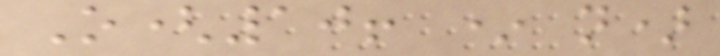O(10! * n)
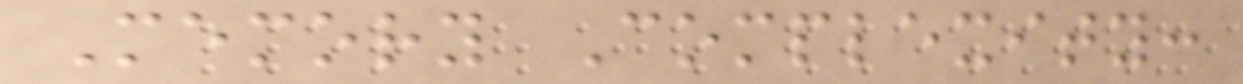Memory Complexity:
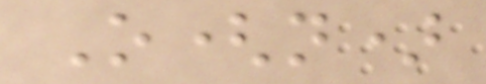O(n)
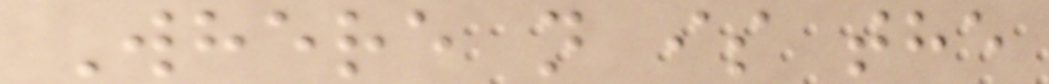Where n is the
